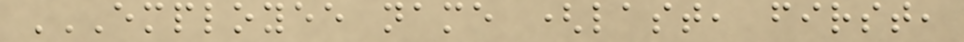EMPLOYEE NAME (LAST, FIRST,
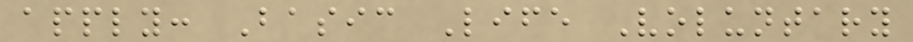apply: Basic Life Voluntary
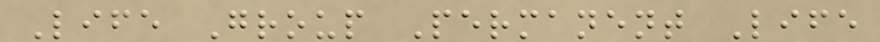Life Group Permanent Life
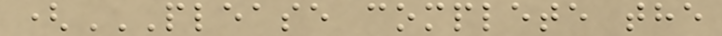(PLEASE COMPLETE THE
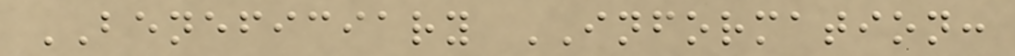BENEFICIARY INFORMATION:
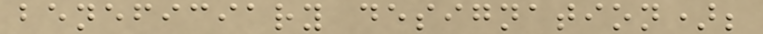beneficiary designation);
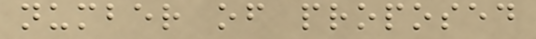number of proposed
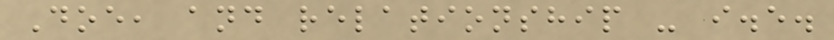Doe, and relationship - i.e.
